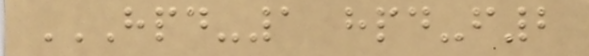HPD-1 HPD-F2
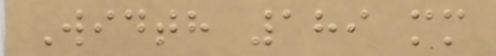Width 189 mm
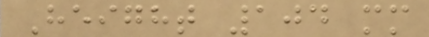Height 104 mm
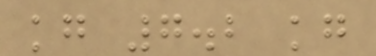kg 7.2 kg
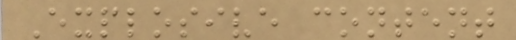Explosive content
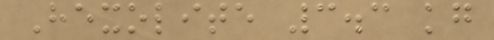Hexolite 3.3 kg
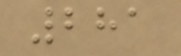281
